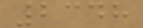2348
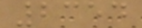2354
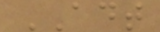ADT
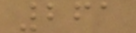261
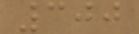300
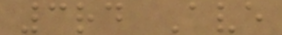3rd Ave
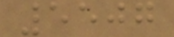5507
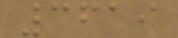3619
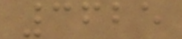3625
